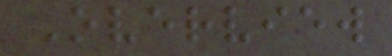Overview
